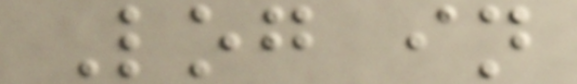Log in
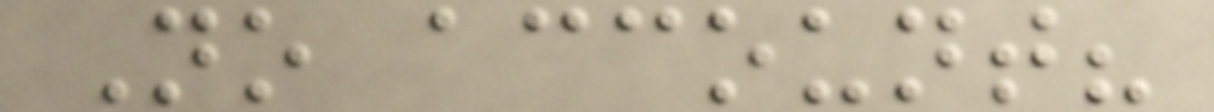No account?
